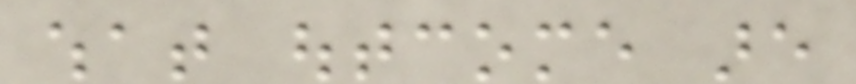what outcome are
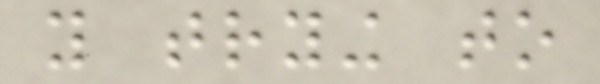you trying to
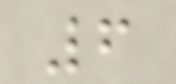6
